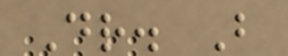Dr. B
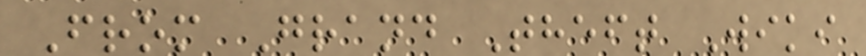From Grand Theft Wiki
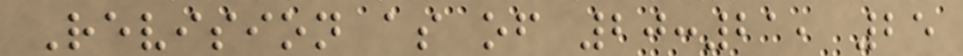Revision as of 20:21, 25
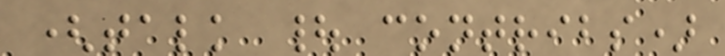(talk | contribs)
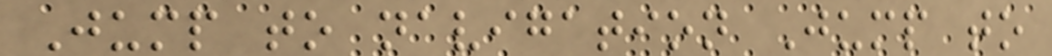Jump to navigation Jump to
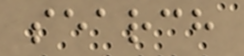search
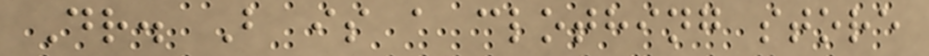Dr. B is a clothing store
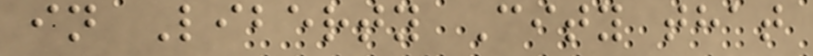in Liberty City that
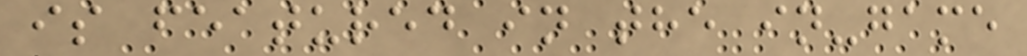is featured in the in-game
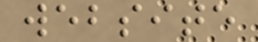website
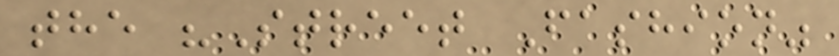the "Street Fashion"
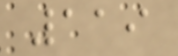119
